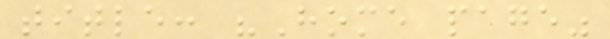title: "Home page"
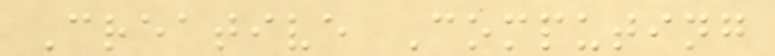Creative Computing
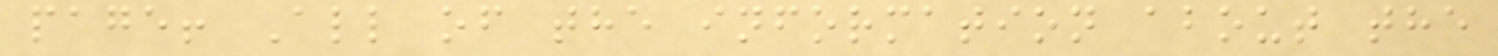page! All of the information about the
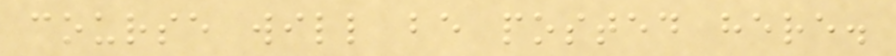course will be posted here.
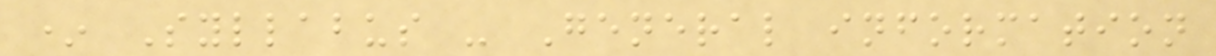* Syllabus - General information
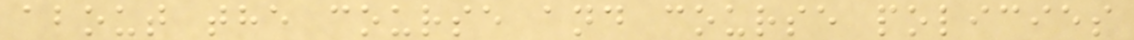about the course and course policies
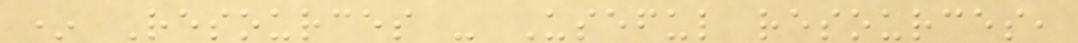* Resources - Useful resources,
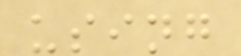using
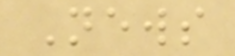News
